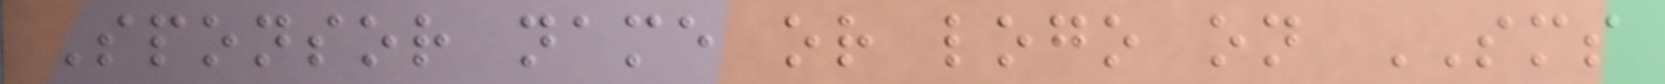Sponsor name or logo on SMS
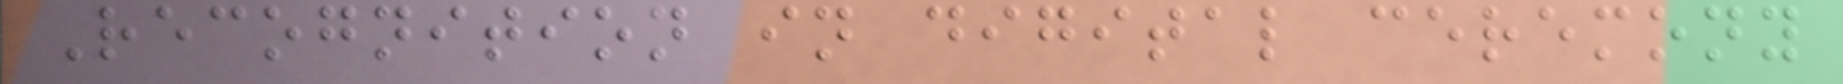Recognition in digital ceremony
